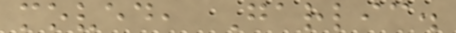moved, Garlic.
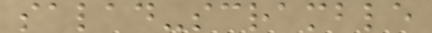salad-scramble
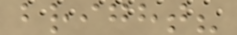bright?
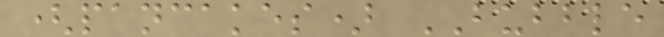(pancakes) BUBBLE
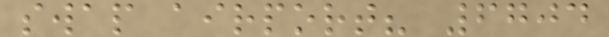swap airport? 6704
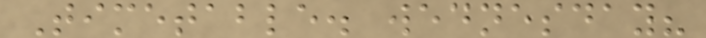Timetable. wednesday?
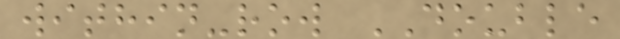within-row DOUBLE
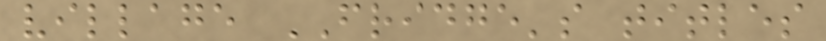village FRIDGE's titles
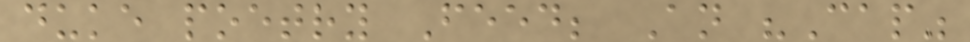duke poetry Feed; An "Cap"
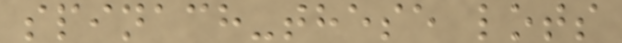spinach-these lots
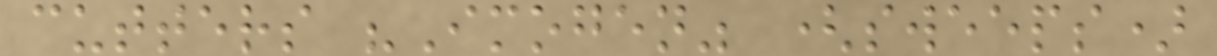cutters "Imogen" (sweeps)
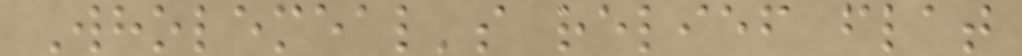Wholemeal's relief flat
